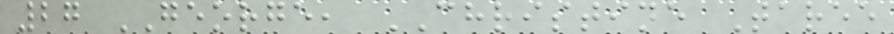27 GEORGE, CHRISTINE Taree
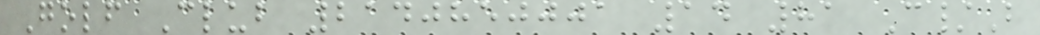Golf Club 2140850001 14 81 C/B
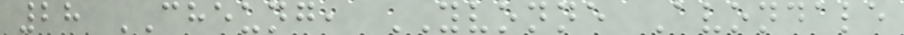28 CHEUNG, YVONNE Avondale
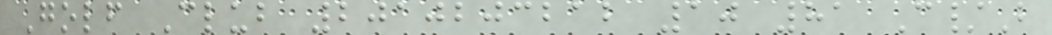Golf Club 2010203212 10 81 C/B
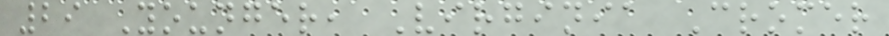29 Younger, Virginia Cromer
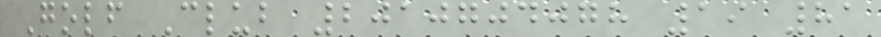Golf Club 2010704078 19 81
